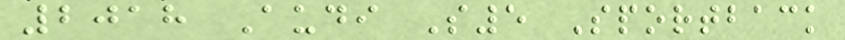2018 Audi S5 Sportback
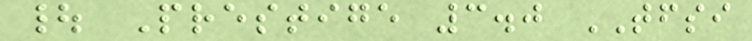| Prestige 3.0 TFSI
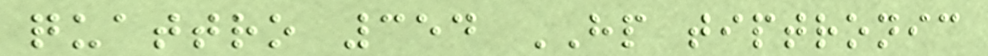quattro 354 HP tiptronic
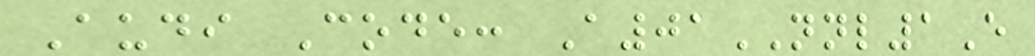Audi Code: A01NNL1E
